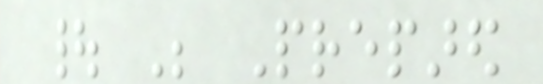| Be Prepared
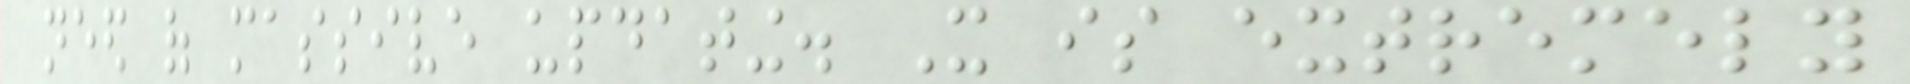need of massive updating. It is extremely
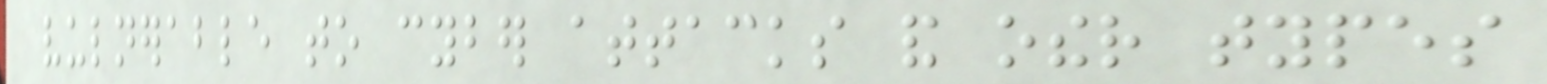vulnerable to cyber attacks and other types
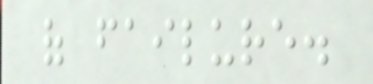of failure.
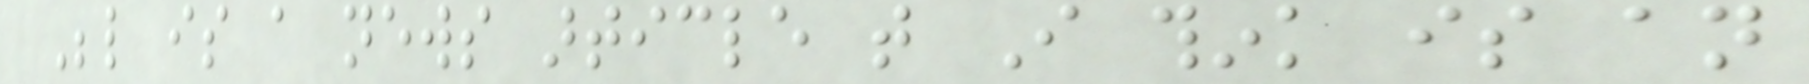Below is a news article that I think is an
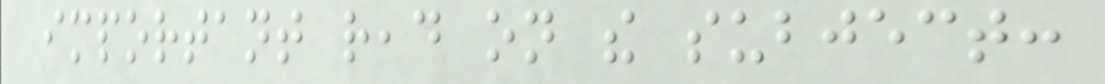important read on the subject:
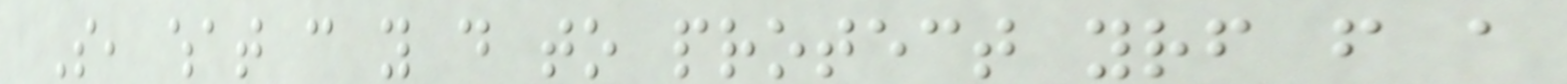So, what can you do to protect yourself from a
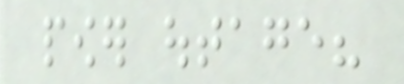power outage?
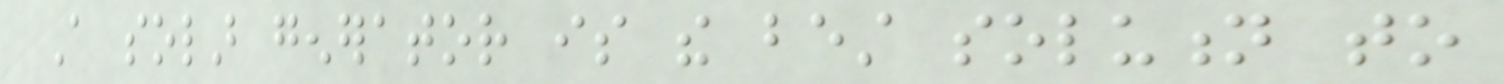A solar generator is the best solution to
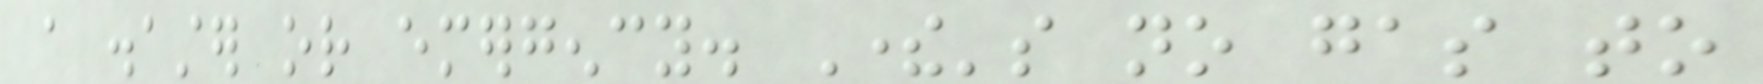a disaster or emergency. There's no gas to
